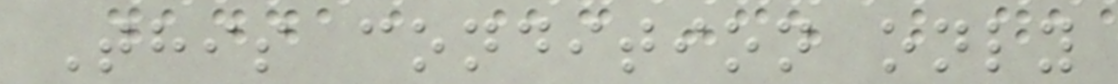This condition only
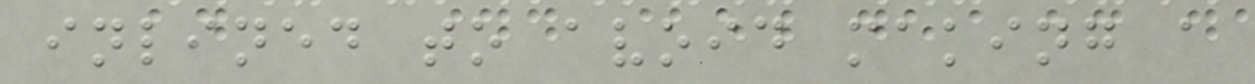inlined to avoid making a
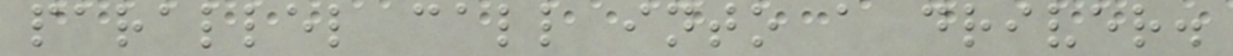parallel call into a driver.
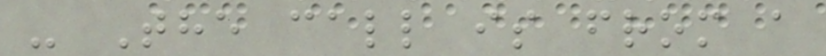- The call is from a
